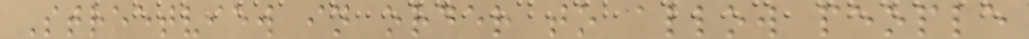Streetview in order to allow people
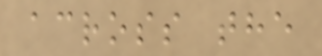across the
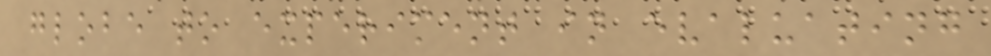globe to experiment in evaluating
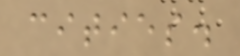cities.
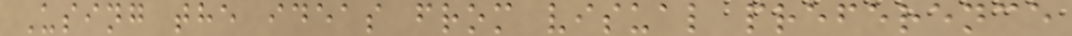Using the ideas from visual preference
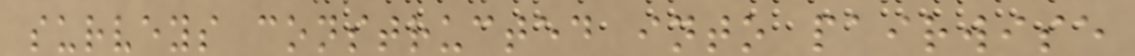surveys constructed into pairwise
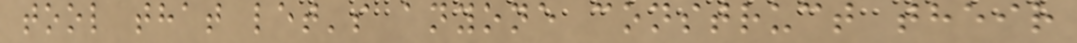tool that let's anyone construct their
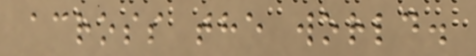across the world.
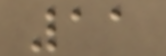11
